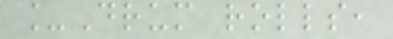_Drum rolls,
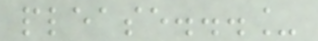please..._
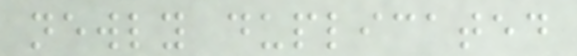newly duplicated
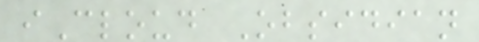iCloud Obsidian
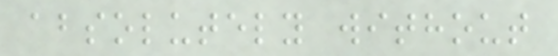absolutely without
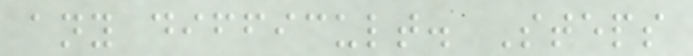any difficult. Steps
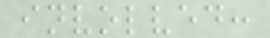involved:
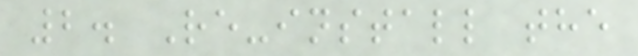2. Re-install the
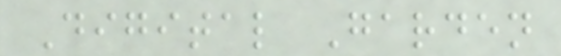Digital Garden
